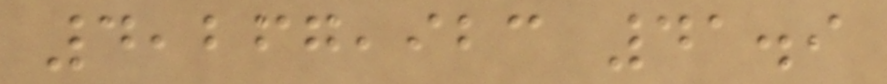4,267,923 41.9
